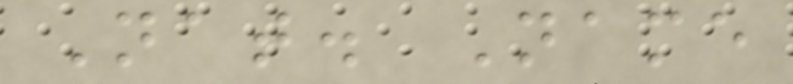Nat. Name
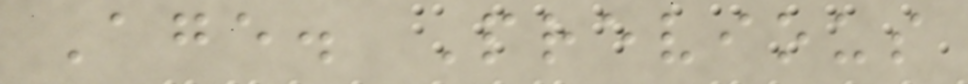Age. Previous
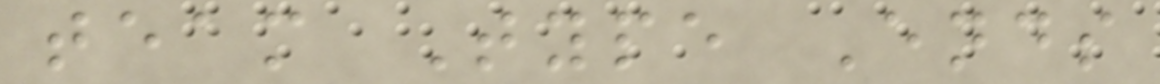team Type Ends
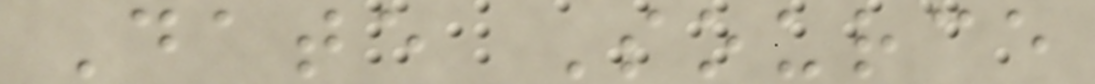Date Source
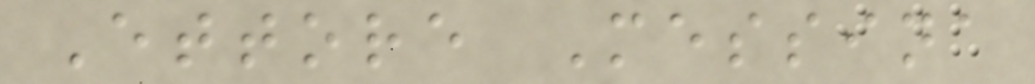Ettore Messina
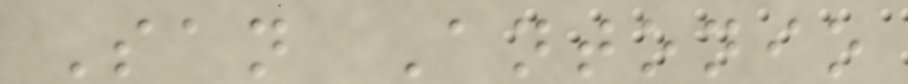San Antonio
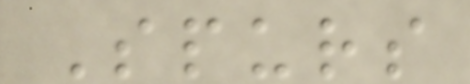Spurs
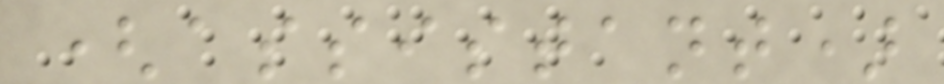(assistant)
